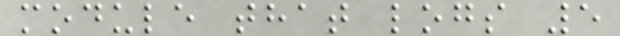module that logs 5
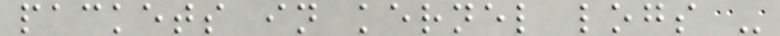packets in kernel logs -
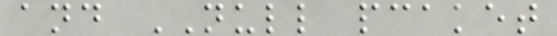and NULL pcaket
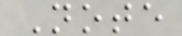Note
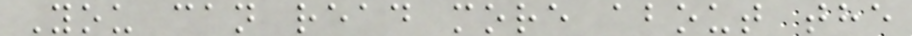You can read more about the
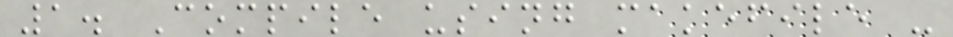1. Compile using makefile -
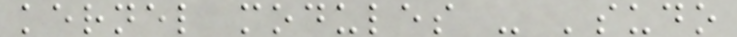kernel modules - 'sudo
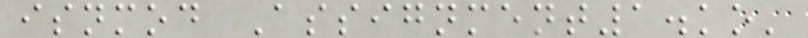isnmod Assignment1.ko'
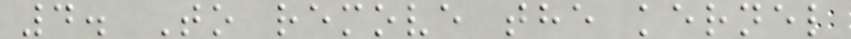4. To remove the kernel
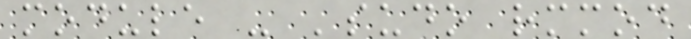module - 'sudo rmmod
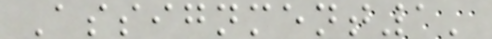Assignment1'
